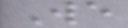We
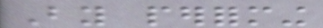By performing
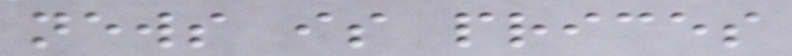news is prices
